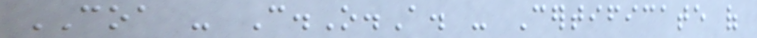COA - C.O.A. - Certificate of
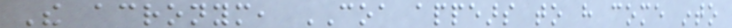The acronym, COA appears to have come into
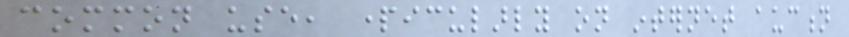common use, particularly on internet auction
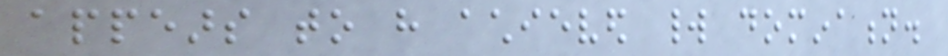appears to have achieved world domination.
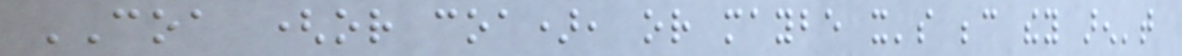COA (or coa), or maybe it's because they aren't
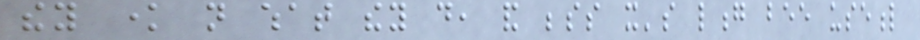they know not what they do, and besides it's long bee useful
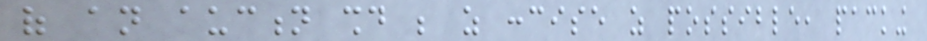of an auction should be as concise as possible, packing
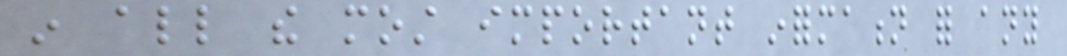in all the most important information for any
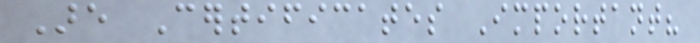Are Certificates Important?
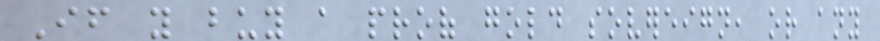If you buy a proof gold sovereign, or any
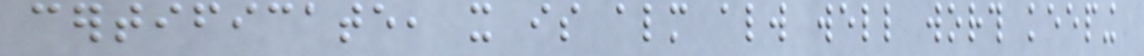certificate, it is almost always well worth keeping
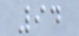94
